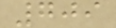709
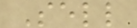Sell
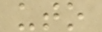uto
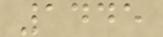1445
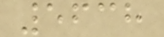5638
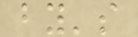by's
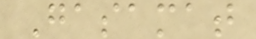Gasamat
